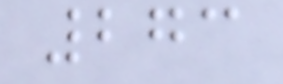273
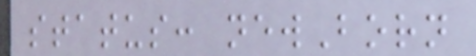status: newBorn
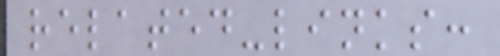related-links:
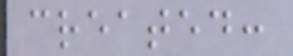created:
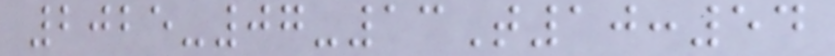2025-07-13T10:54
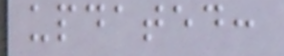updated:
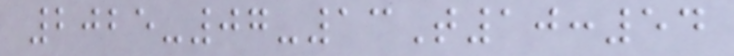2025-07-13T10:54
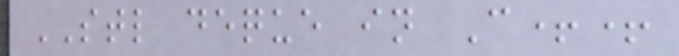STL deque in C++
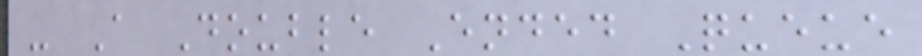- A Double Ended Queue
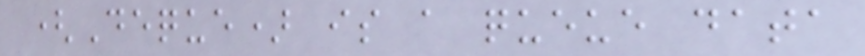(Deque) is a queue data
